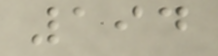194
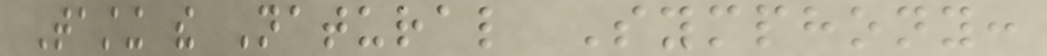Tasting the Natural Symphony:
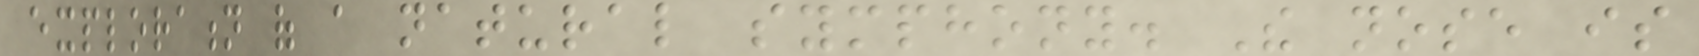exploration of a natural symphony. The nose is
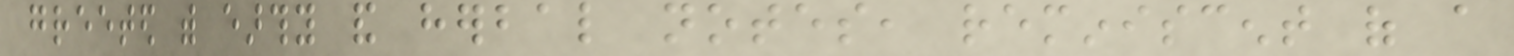greeted with earthy and herbal notes, reminiscent of a
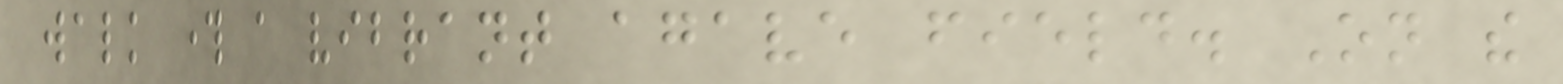walk through a vibrant agave field. On the
